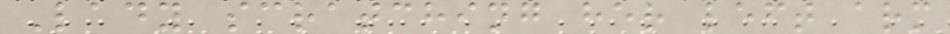Lady scratching her left arm
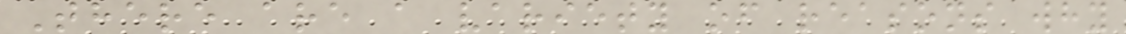There are a variety of reasons why
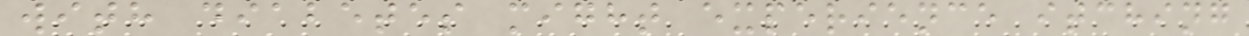with diabetes might experience itching
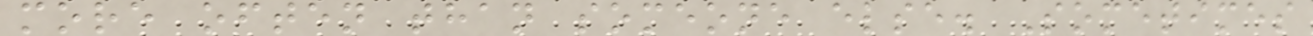more often than someone else. Sometimes
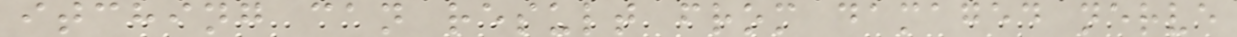itching can result from damaged nerve
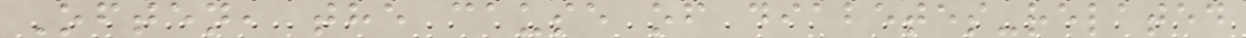Often, the cause of diabetes-related
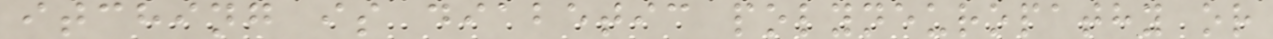itching is diabetic polyneuropathy or
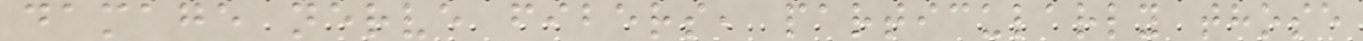damage nerve fibers, particularly those
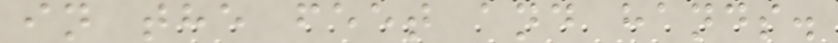in the feet and hands.
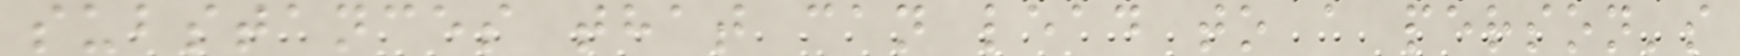substances that can lead to a person's
